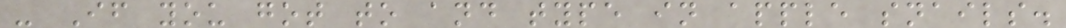- If you got to and type in apple snails.
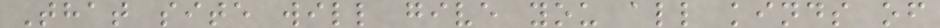That site will give you all kinds of
